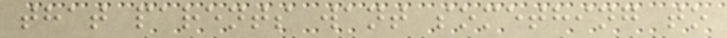that parents want something to
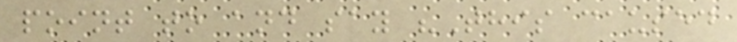point to and say "This caused
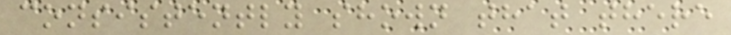consistently shown that there
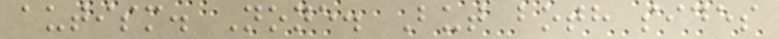autism. None. But both sides
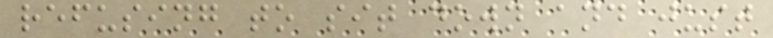refusing to sit down and just
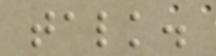talk.
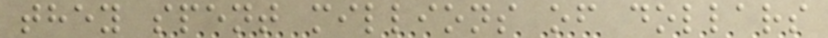they spent millions of dollars
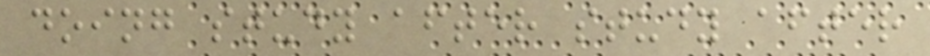doing study after study after
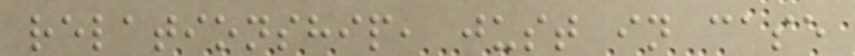relationship, just in case
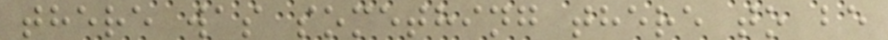there was something there to be
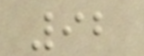92
